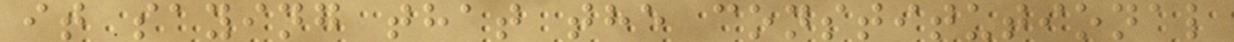it saying that the constitutional
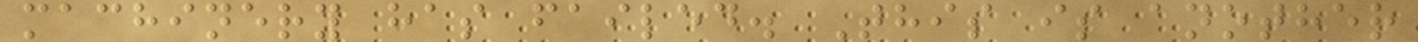machinery has failed. This is another
